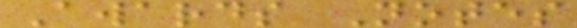Awards Notes
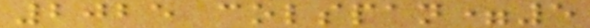2025 colspan=5
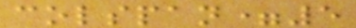colspan=5
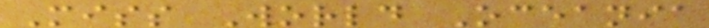Miss World Oceania
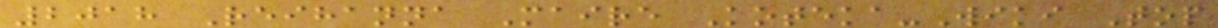2018 Reihanna Maire Koteka-Wiki Top
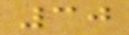30
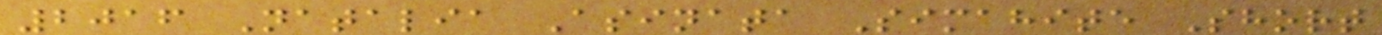2016 Natalia Asinata Simahite Short
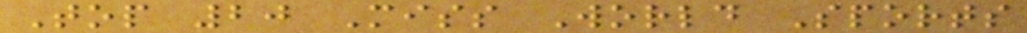Top 20 Miss World Sports
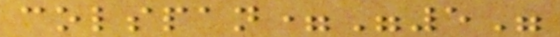colspan="5"
